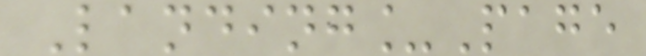Landing_Page
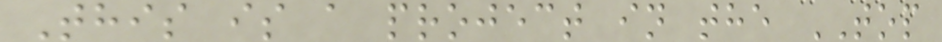This is a project in the TOP
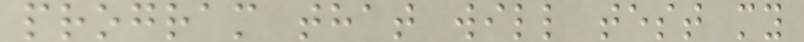program that will test my
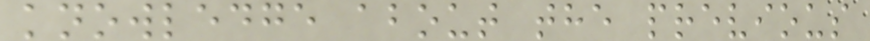knowledge about the previous
